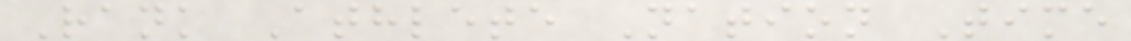Rank Athlete Nation Time
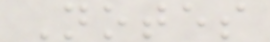Notes
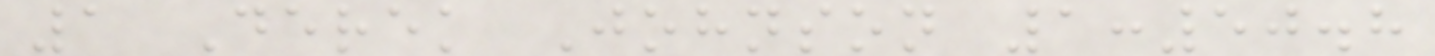1 Derek Johnson 1:50.8
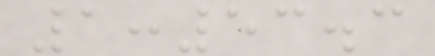1:53.3
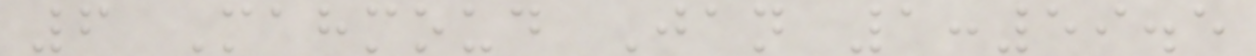6 Mahmoud Jan 1:59.5
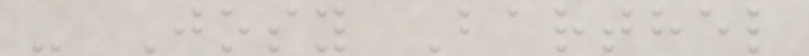- Josy Barthel
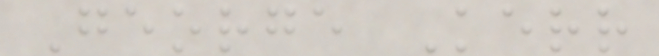George Kerr
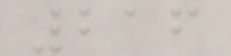216
